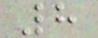8
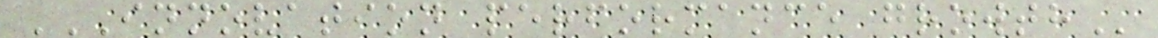INNOVATION PERFORMANCE GROWTH
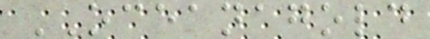OCEANAGOLD
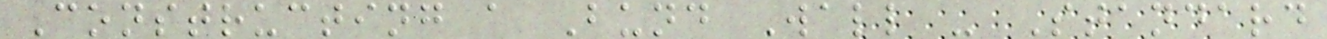Constructing a Bund Wall - Standard
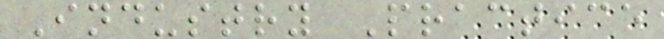Industry Practice
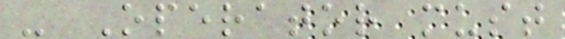- Operator must
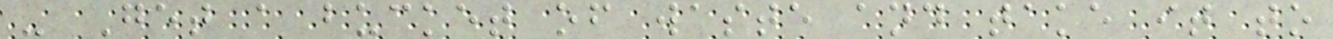- Get a bucket of waste and take it to
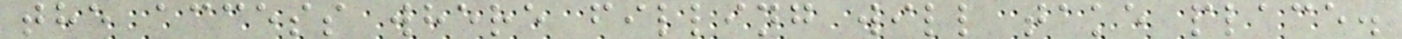the access where filling will take place.
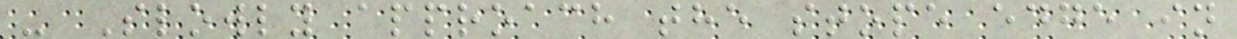- Slowly approach the stope edge in
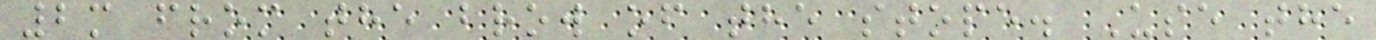2m from the brow of the stope. Use the
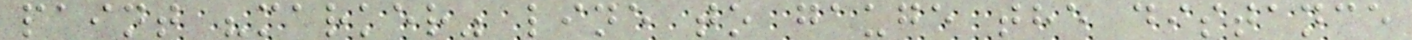paint "marker" line to gauge the distance
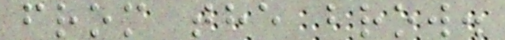from the brow.
